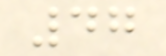47
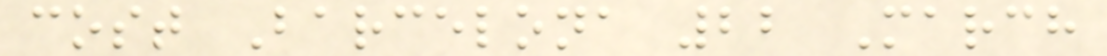cost Barcelona 22 March
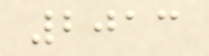2013
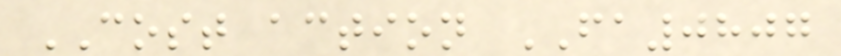COST action FA0807
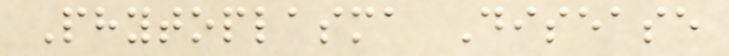Phytoplasma Disease
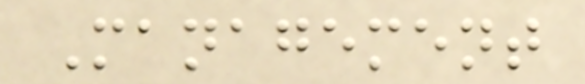Management
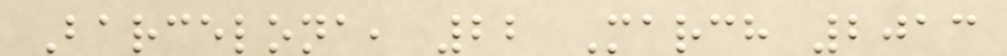Barcelona, 22 March 2013
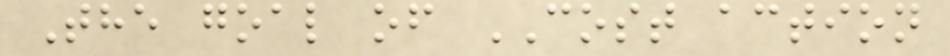The goal of COST action
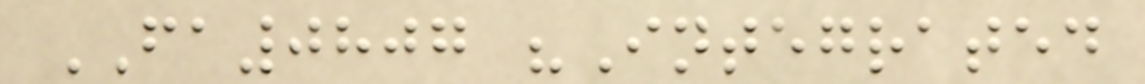FA0807 "Integrated
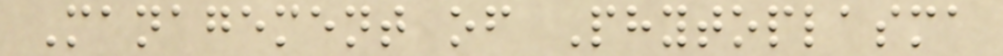Management of Phytoplasma
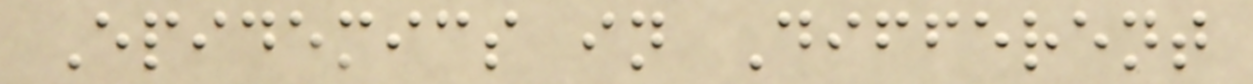Epidemics in Different
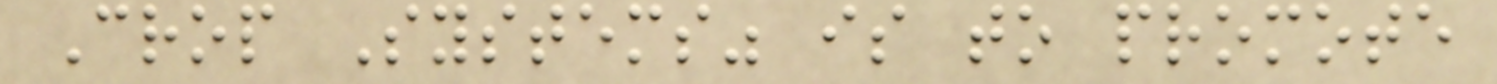Crop Systems" is to promote
